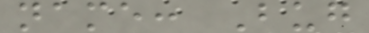name: Bug
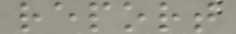report
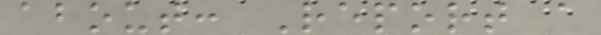about: Report a
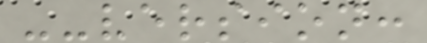--version:
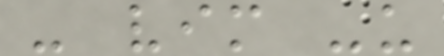- vim -u
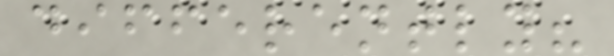differently?
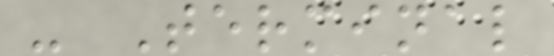- Terminal
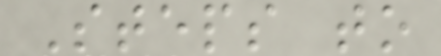Steps to
